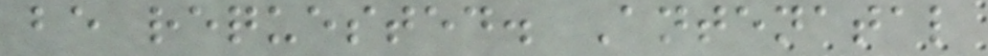be requested. Antenatal
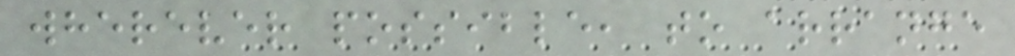wherever possible, to arrange
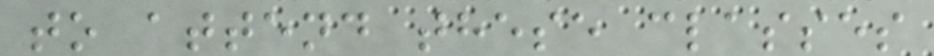to attend these classes
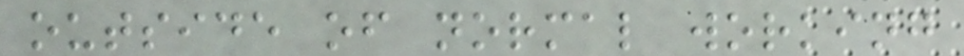outside of normal working
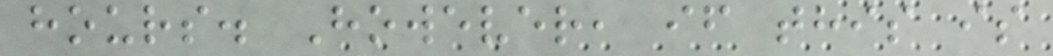hours. However, if this is
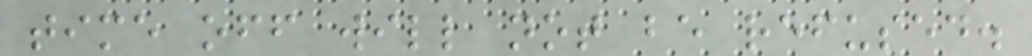time off will not be refused.
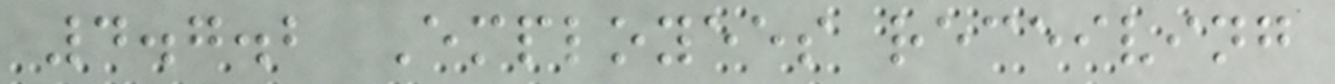4.7.2 Employees receiving
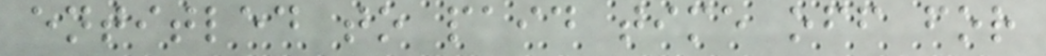entitled to paid time off for
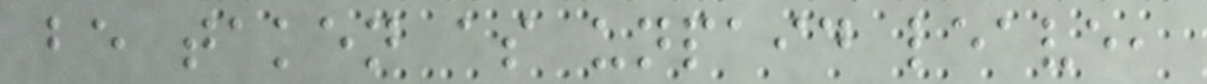be taken as unpaid leave,
